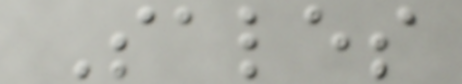Sales
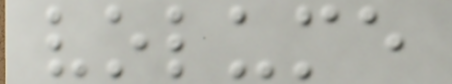volume
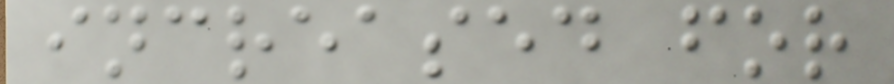increased for
